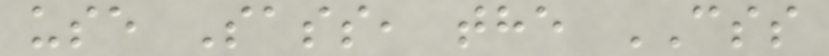use Sass, the CSS
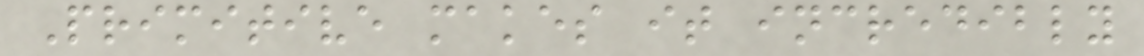Primitive makes it incredibly
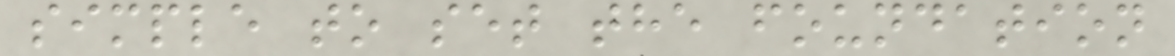simple to set the foundation
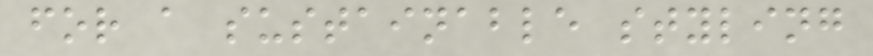for a sustainable styling
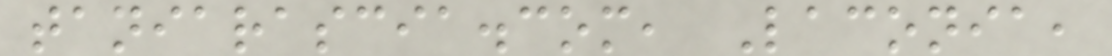taniarascia.com, Laconia,
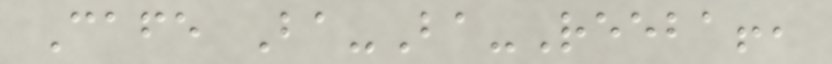Cafe Ba-Ba-Reeba!,
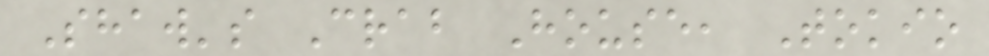Shaw's Crab House, Tokio
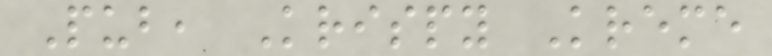Pub, Krispy Kreme
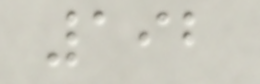192
